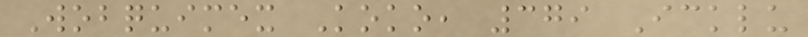Wobquimex Koko, 379 Icklu
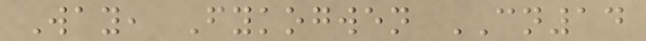Way, Fykogwen CN14
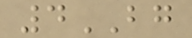4BG
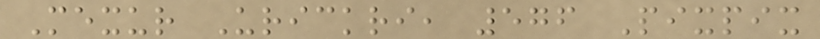Mexur Urickri, 576 Pixpix
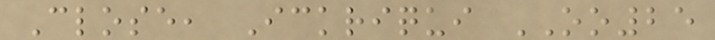Close, Ickriqui OO25
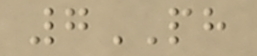7PH
